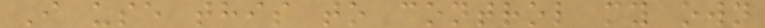I use this to control my own
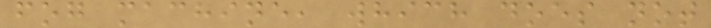fog machine, which does not
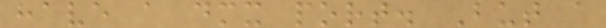have a dmx port. But a
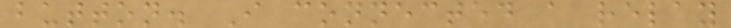button. I connected a relay
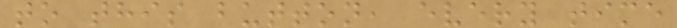to this button, every time
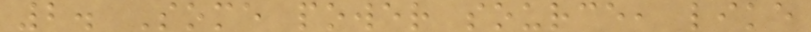2. Some power source, like
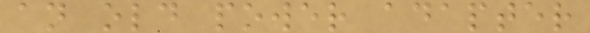an old power adapter
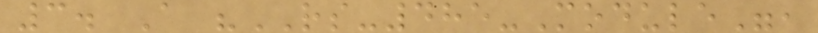3. A "RS-485-Module",
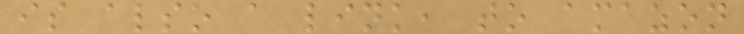is also a link, to amazon
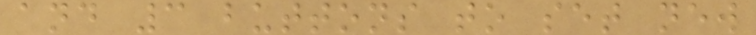and 3 buttons to set new
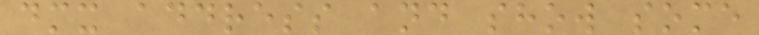dmx address and show some
